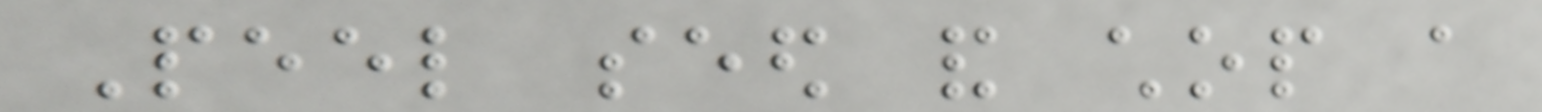Peel seed and chop a
